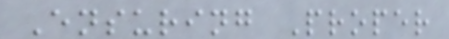Ensuring Proper
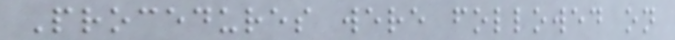Procedures were followed on
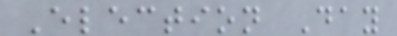Election Day
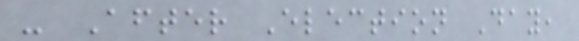- After Election Day,
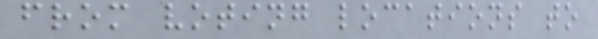from voting locations to
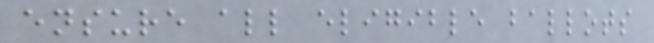ensure all eligible ballots
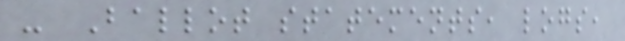- Ballot statements, logs,
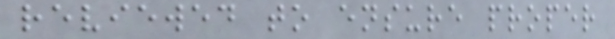reviewed to ensure proper
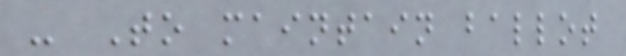- To maintain ballot
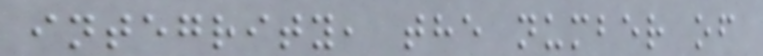integrity, the number of
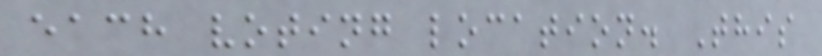each voting location. This
